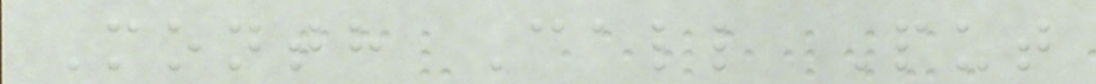Month Call Put
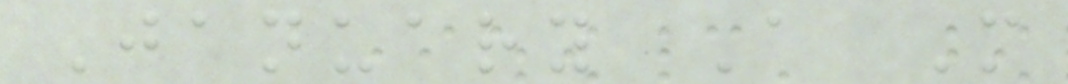January A M
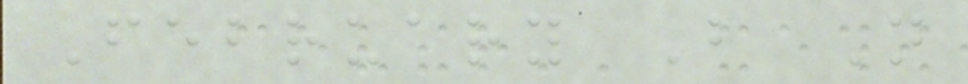February B N
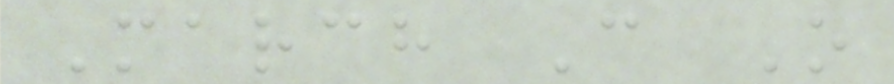March C O
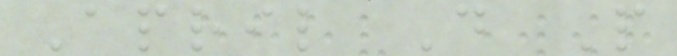April D P
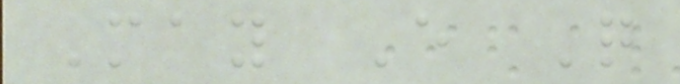May E Q
